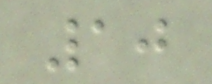10
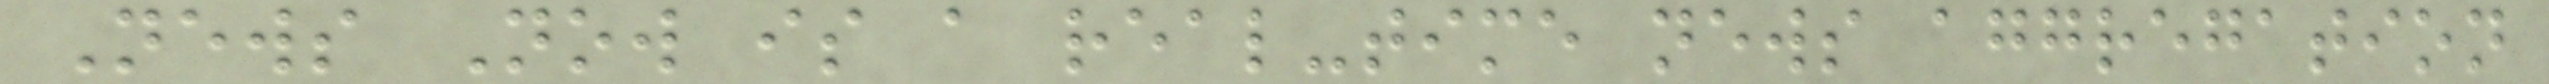News Now is a real-time news aggregation
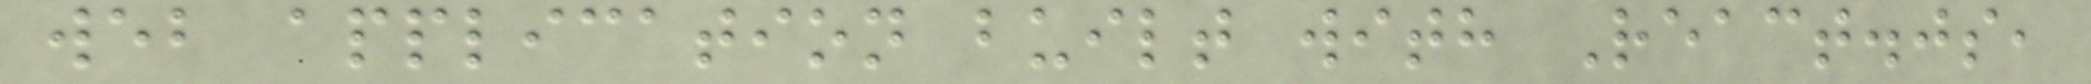web application built with React.js,
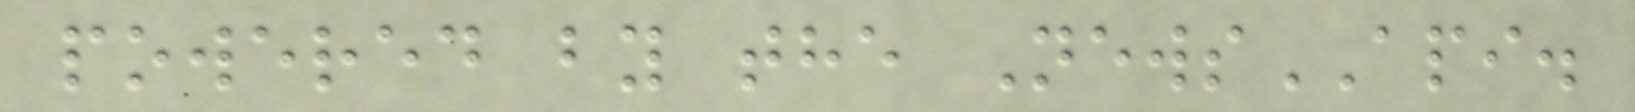powered by the NewsAPI.
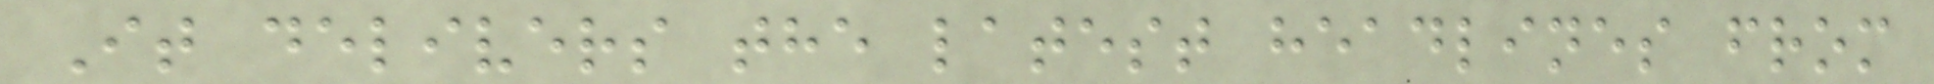It delivers the latest headlines from
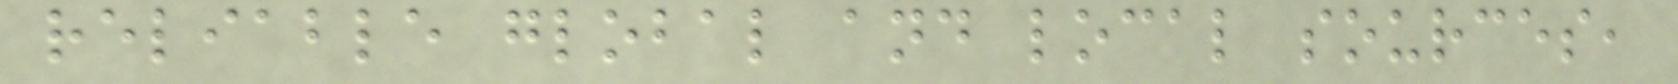reliable global and local sources,
